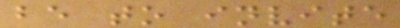be to invite
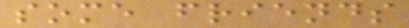some friends
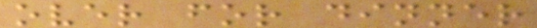over for dinner
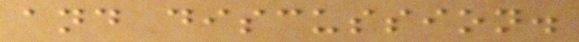and discussion.
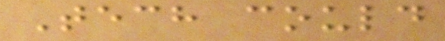Tech could
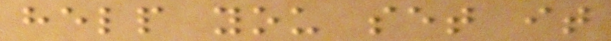help you set it
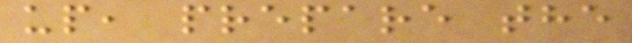up, prepare the
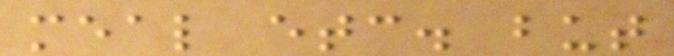meal etc. but
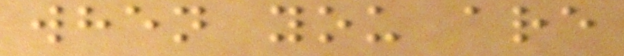when you are
